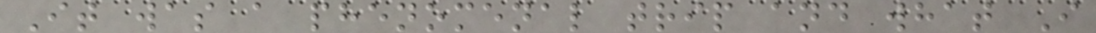It was a phenomenal trip and what I
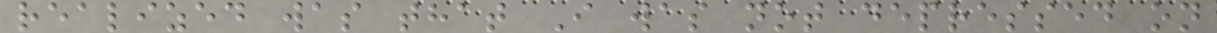realized was that I was not depressed on
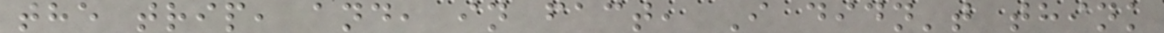the trip, and, in fact, I didn't think
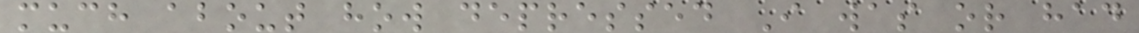much about how depressed I was or had
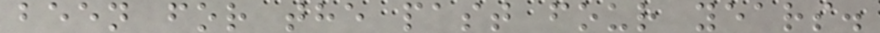been for the past four years.
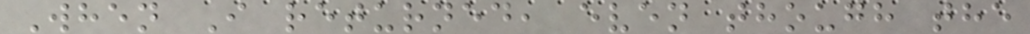When I returned, even though the
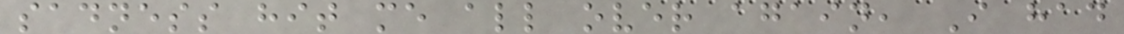sadness hit me all over again, I had
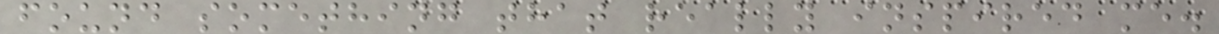found something that really inspired me.
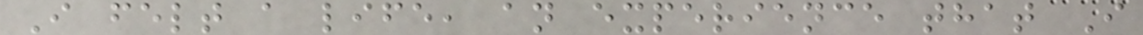I felt a life, an experience that I
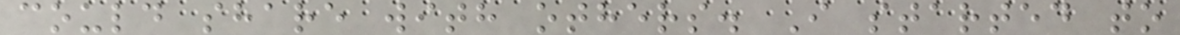could share with others. I started to
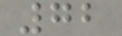72
